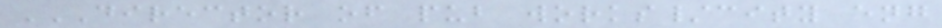DIRECTOR OF PUB WORKS/CITY ENG
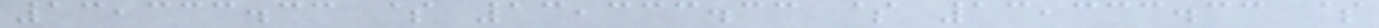13,333.33 $ 13,333.33 $ 13,333.33 $
